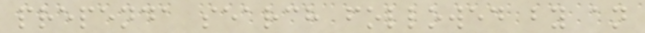prependa search followed by an
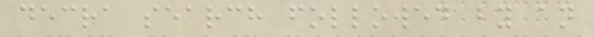decra search followed by an
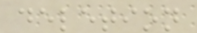deletion
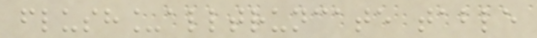flush_alltruncate table
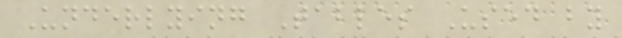Underlying Tables Used by
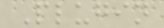Plugin
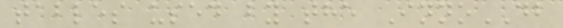tables used by the InnoDB
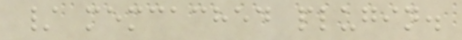/ memcached plugin.
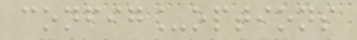config_options
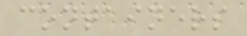containers
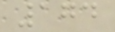174
